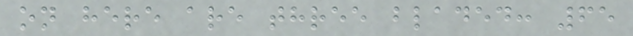on here are three bladed: 65
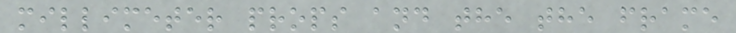millimeter props and the the frame
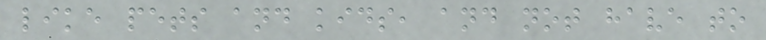like pets and kids, and not have to
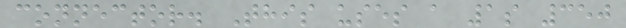connector. This uses a 1s 350
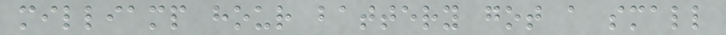milliamp hour battery got a small
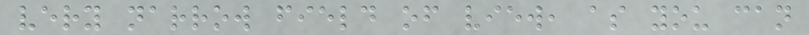very narrow field of view, as you can
